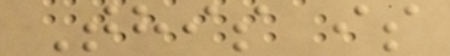This is
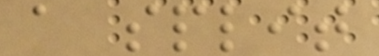a split
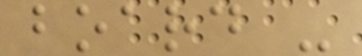board -
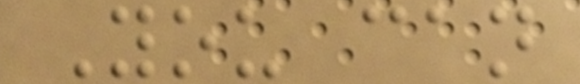You can
